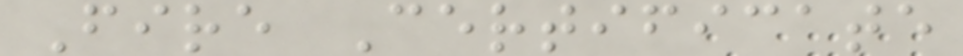Fire Certificate
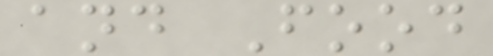and Food
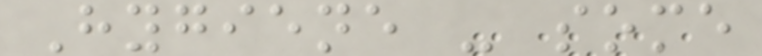Hygiene - some
